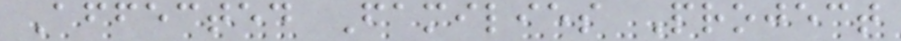Affected Families Project
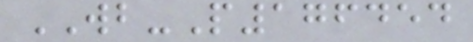WB-P176454
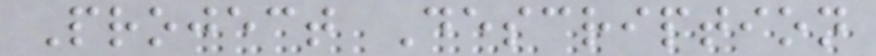Project Description
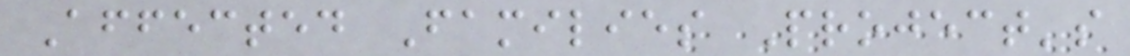Affected Families Project's
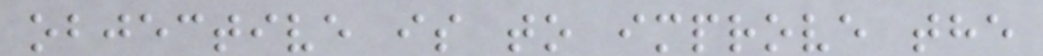objective is to improve the
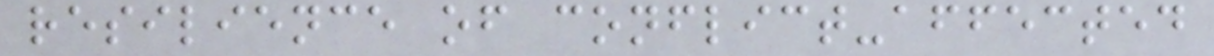resilience of conflict-affected
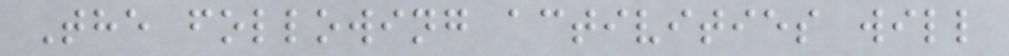The following activities will
